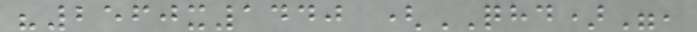"2560x1440 (QHD)",
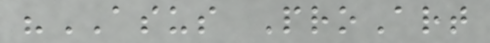"ASUS ProArt
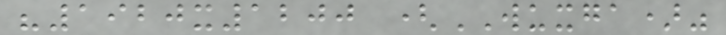"1920x1200 (WUXGA)"
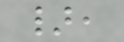},
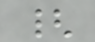{
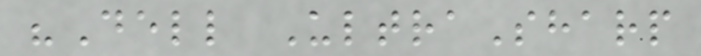"Dell UltraSharp
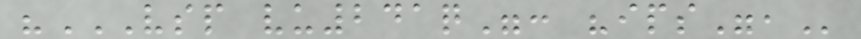"VSP VU241Q": "IPS",
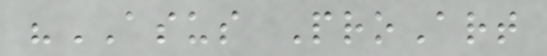"ASUS ProArt
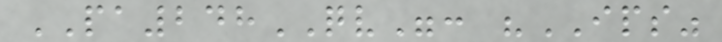PA248QV": "IPS"
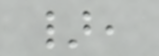},
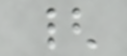{
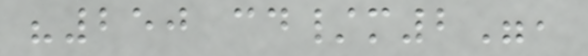"250 cd/m2",
